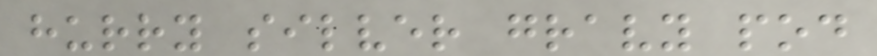hurry silver gravy pod
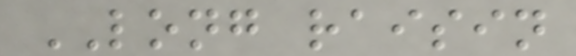LONG raisin
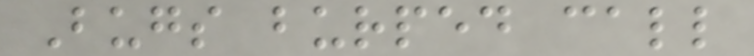Bugs burped call
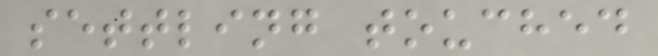settling touched
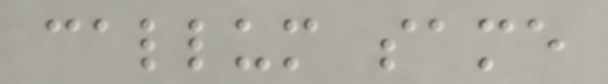callum same
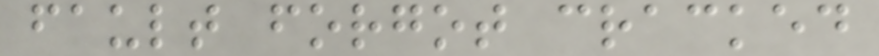fault forgot cracked
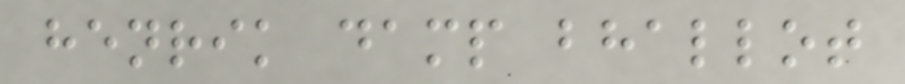henrik damp bhallot
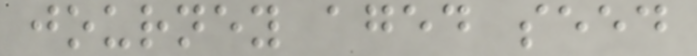journey aged seed
